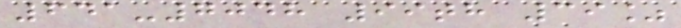641-7048 99th 39%
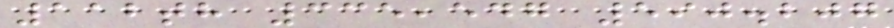112th 335,547 590.207
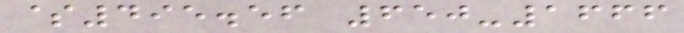$495.56 650-1666
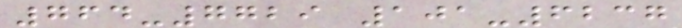764-7729 101-6237
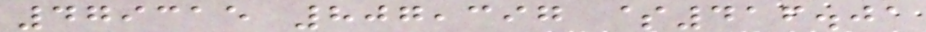479315 807,397 $416.01
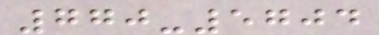770-5704
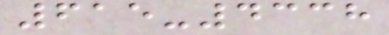615-4338
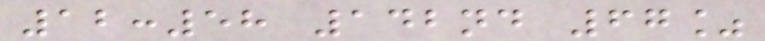12:58 142nd 67%
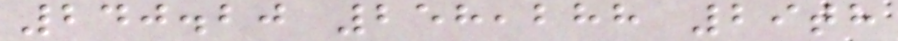240.20 258,288 29th
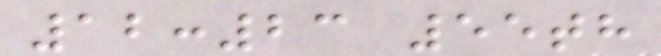12:23 55th
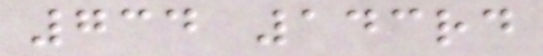734 143rd
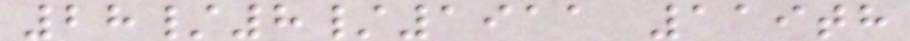28/8/1911 119th
